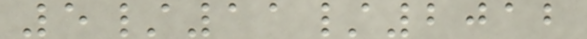5/11/2012
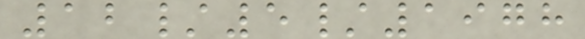12/5/1978
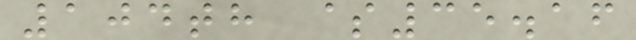104th $35.16
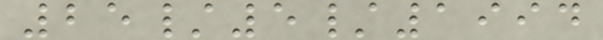25/5/1994
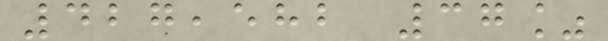427,582 37%
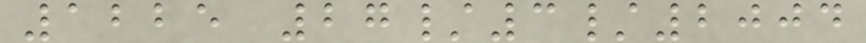1225 27/3/2004
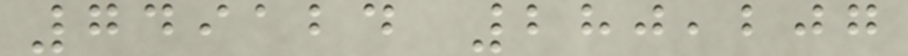749124 280,207
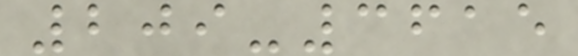209-3615
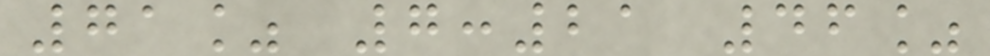71% 7:21 46%
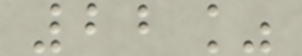22%
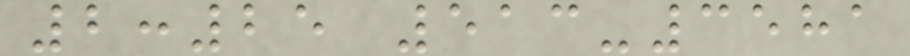2:25 513-3581
